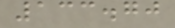133.70
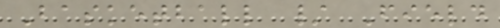Basketball / Field
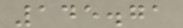145.71
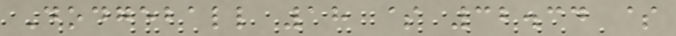Dodgeball 18 $ 32.34 $
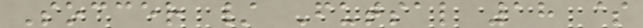Soccer / Futsal 18 $
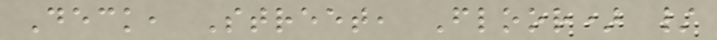Deck, Street, Floor) /
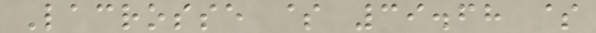Lacrosse $ 39.68 $
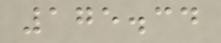175.34
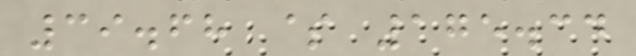39.68 $ 175.34
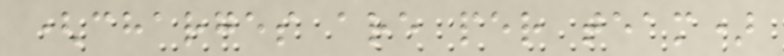(charges are per team)
